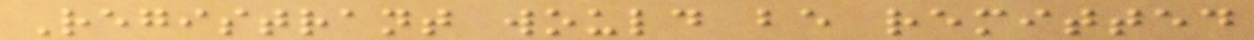Registrant would be remitted
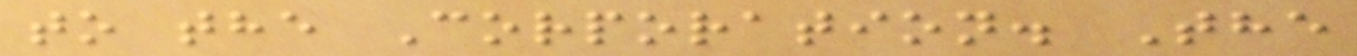to the Corporation. The
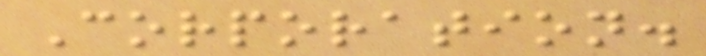Corporation.
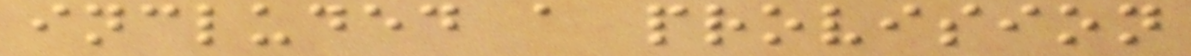included a provision
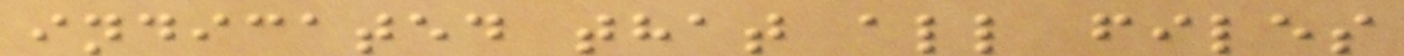indicated that all files
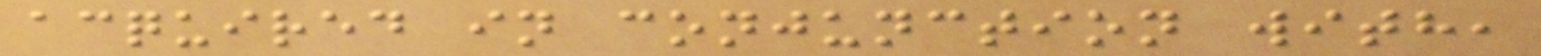acquired in conjunction with,
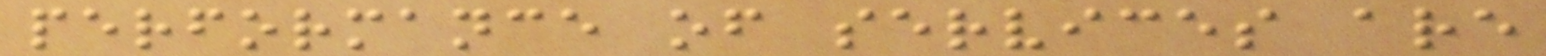performance of services are
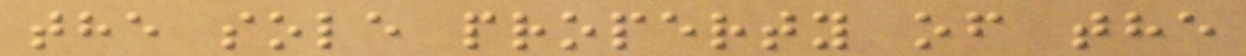the sole property of the
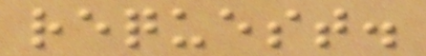request.
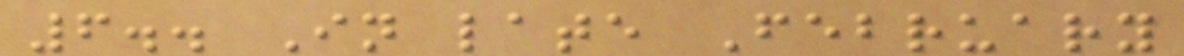6.. In late February
